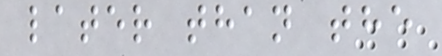later than the
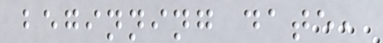beginning date,
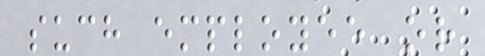such employee or
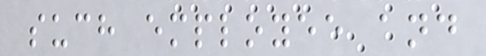such employee and
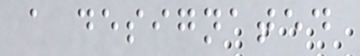a designated
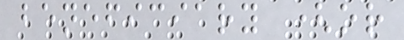beneficiary (or
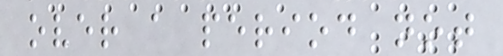over a period not
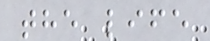the life
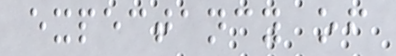expectancy of
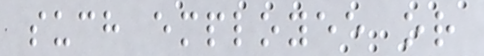such employee or
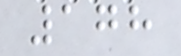178
